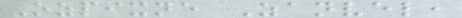Ozpixne Zanvel,
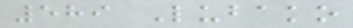589 Lubako
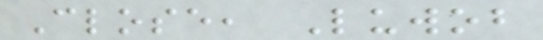Close, Luwob
